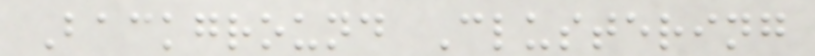Background Clustering
